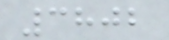3802
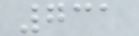731
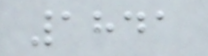1841
